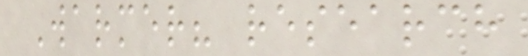Warmer? research
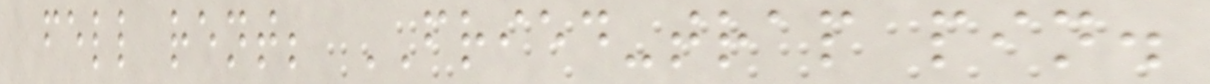fell rent; FRIED-trap pin.
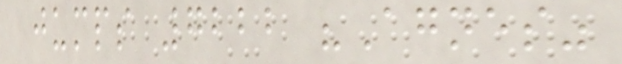jumps 7222 "Agnes"
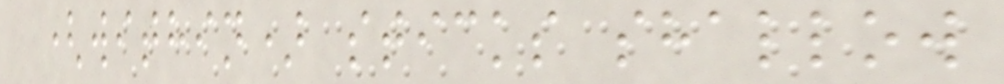(within) sticks shallow
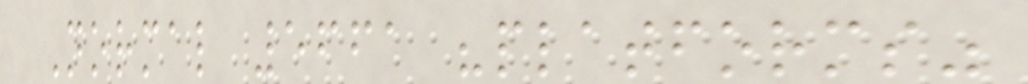Normal 5661 "platforms"
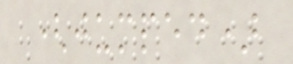(jumped)
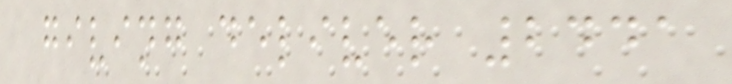giving deliver 2441
